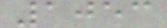1053
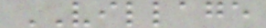VILLAGE
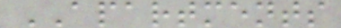APARTMENTS
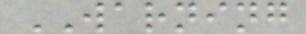WARNING
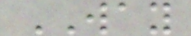WAY
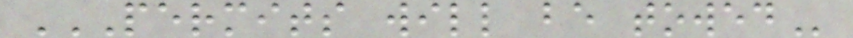PERMITS WILL BE TOWED
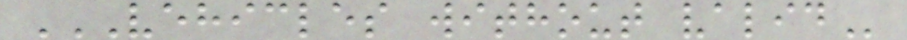VEHICLES WITHOUT VALID
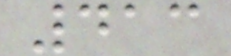413
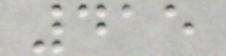415
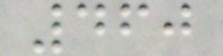460
